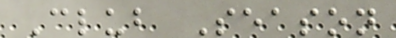Club Season
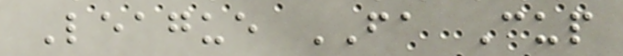League FA Cup
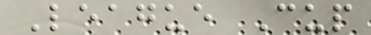League Cup
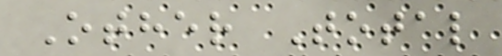Other Total
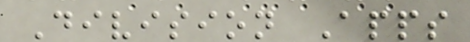Division Apps
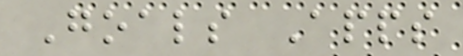Goals Apps
